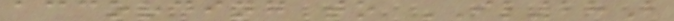according to IL28B
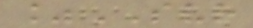%SVR
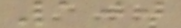100
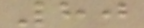80
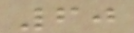60
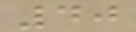40
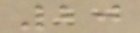20
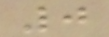0
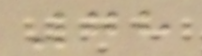78
